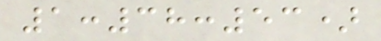1:38:53)
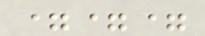===
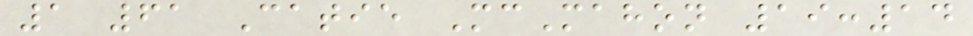1 61 Catie McMahon 19:14
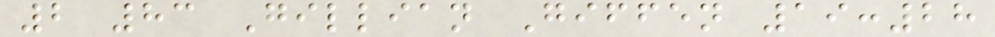2 83 Gillian Giffen 19:28
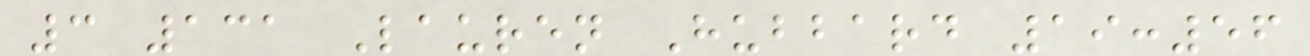3 131 Lauren Hubbard 19:56
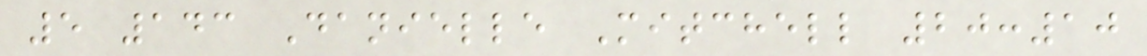5 143 Danielle Mitchell 20:10
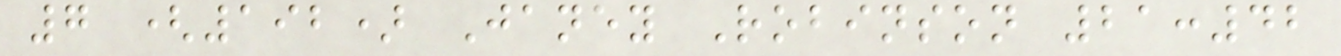7 (192) Janey Robinson 21:42
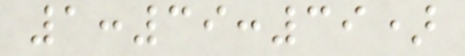1:39:39)
